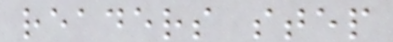readers step
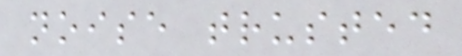noise trusted
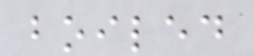boiled
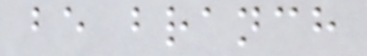be branch
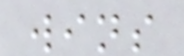wins
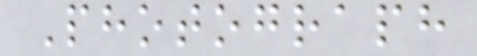Photograph
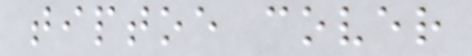tiptoe cover
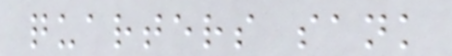quarters sank
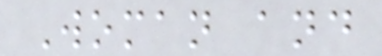Woman and
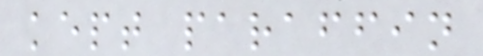kept paraffin
